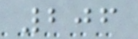206
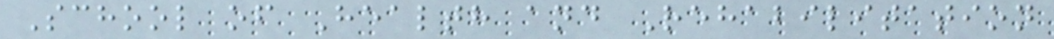School of Health and Rehabilitation
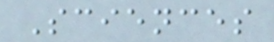Sciences
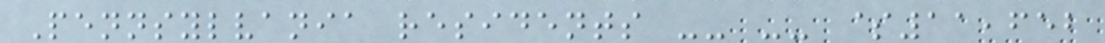Pennsylvania residents -- -- $11,652
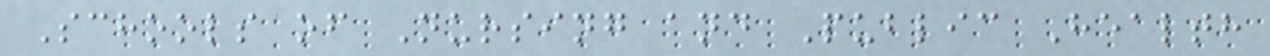Schools of Nursing and Public Health
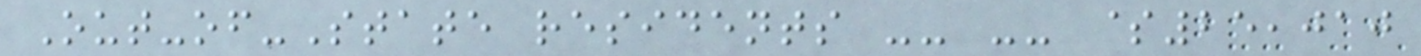Out-of-State residents -- -- $25,010
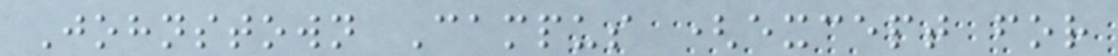Johnstown Campus (except for
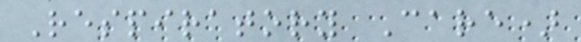Respiratory Care)
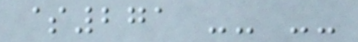$271 -- --
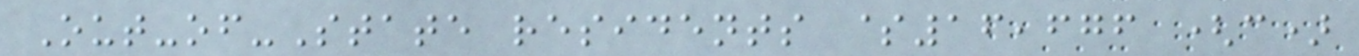Out-of-State residents $16,676 (c)
